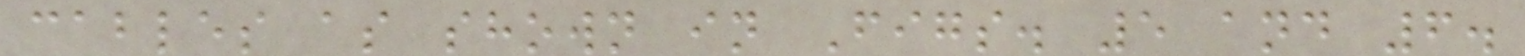cables as shown in Figs. 5 and 6.
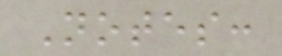Notes:
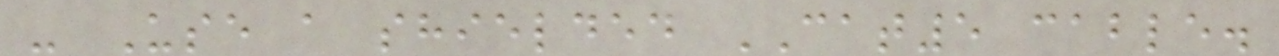- Use a shielded CAT5 cable.
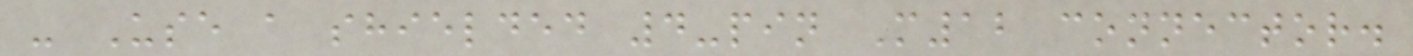- Use a shielded 4-pin M12 connector.
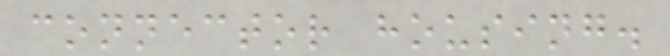connector housing.
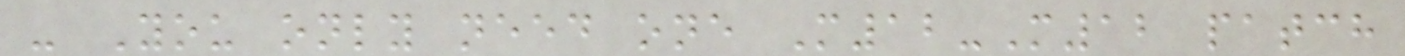- You only need one M12-M12 patch
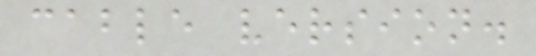cable version.
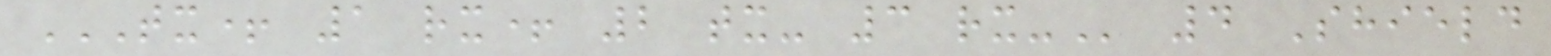TX+ 1 RX+ 2 TX- 3 RX- 4 Shield
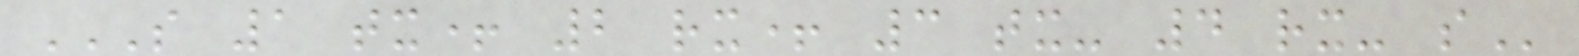S 1 TX+ 2 RX+ 3 TX- 4 RX- S
